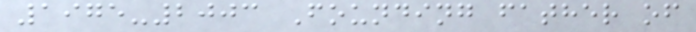1975-2003 Founding father of
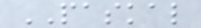PASKAL
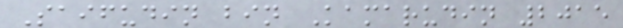Saifudin bin Kamarudin 2015
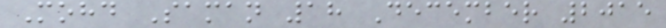Mohd Saman 18 December 2015
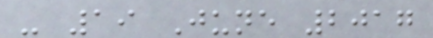- 19 June 2017
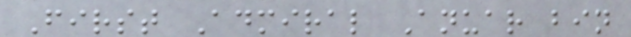First Admiral Anuar bin
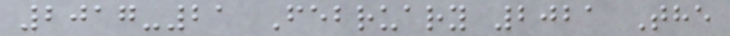2017-21 February 2021 The
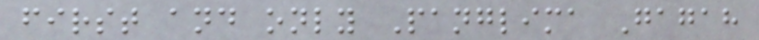first and only Panglima Gagah
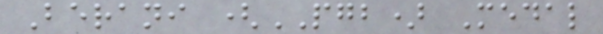Berani (PGB) Medal
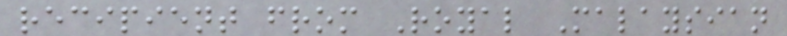recipient from Royal Malaysian
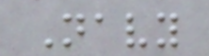Navy
